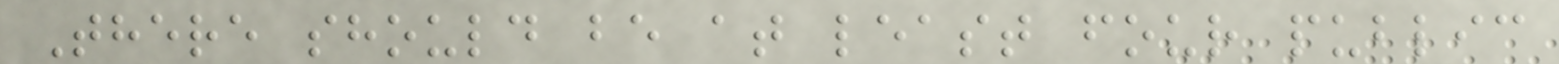There should be at least four public
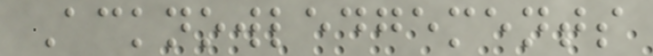Acknowledgements
